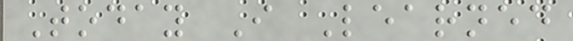Today I Learned
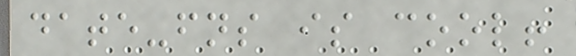date-fns is cool!
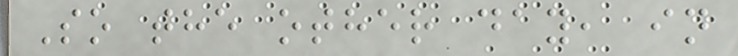So the other day, in
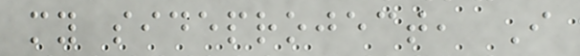my sideproject, I
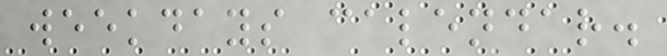weekdays calendar.
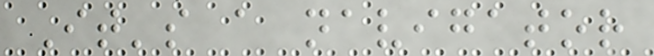It's a navigator
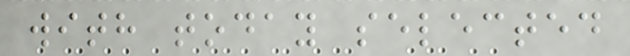with today selected
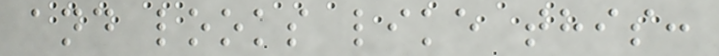and looks like this:
